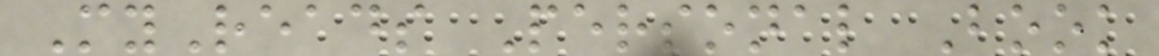MyReads Personal Book
